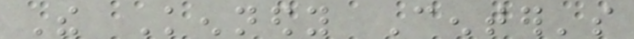The Kennedy Center's
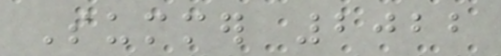Summer 2022
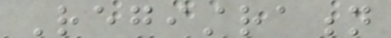Registration
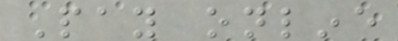Pay online
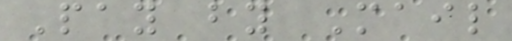Pay by Mail
